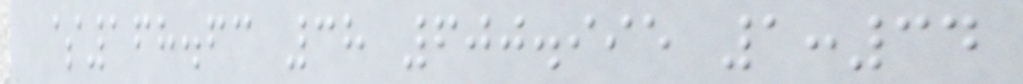$168.63 38 600.995 1:34
